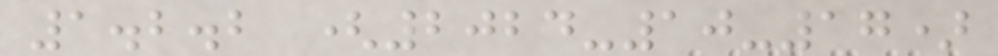1.2.2 (2024-10-17)
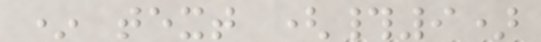* text (#9)
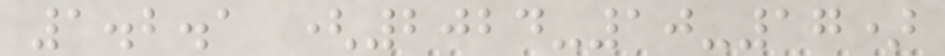1.2.1 (2024-10-17)
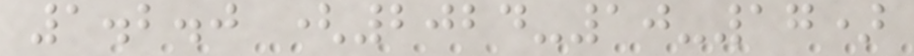1.2.0 (2024-10-17)
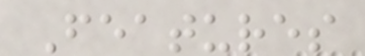Features
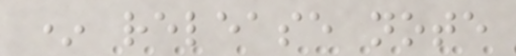* release note
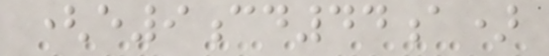(e9cd44a)
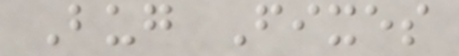Bug Fixes
